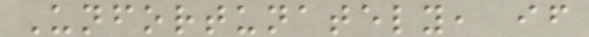Unfortunately, if
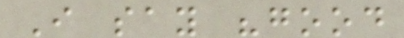I say "good
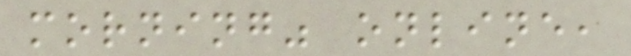morning" online,
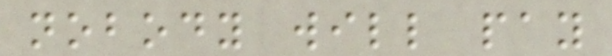nobody will pay
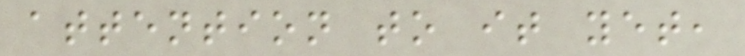attention to it yet,
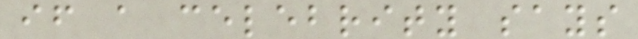if a celebrity says
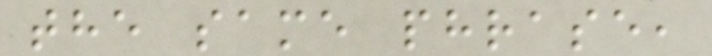the same phrase,
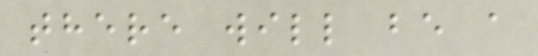there will be a
